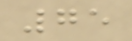75
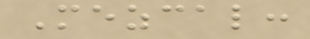Mezcal:
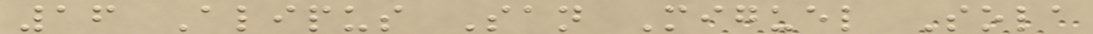16 Alipus San Miguel Sola
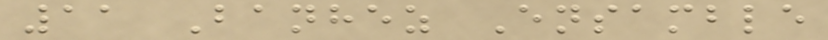11 Banhez Ensamble
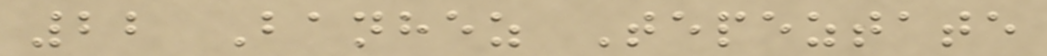22 Banhez Tepeztate
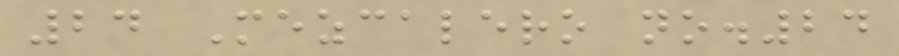24 Mezcalero no.24
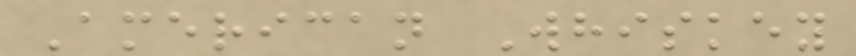American Whiskey
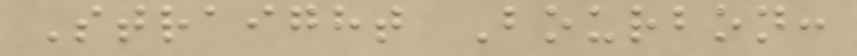Straight Bourbon:
